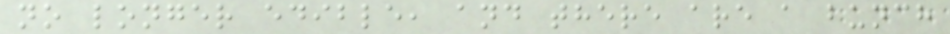no longer edible, and there are a bunch
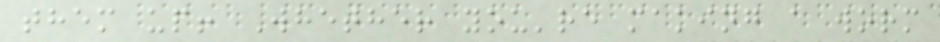them up! Whether you're making a worm
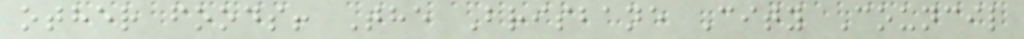other foods! The Brisbane City Council
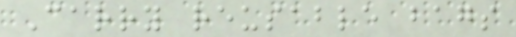Carry reusable bags
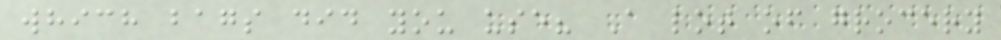which bags did you use? A lot of grocery
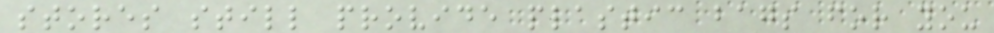stores still provide plastic bags for you
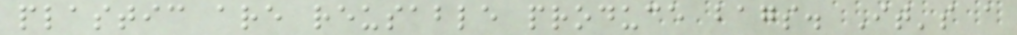plastic are reusable produce bags. It's a
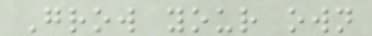Grow your own
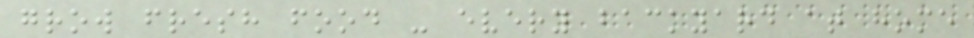grow fresh food - every backyard at home
